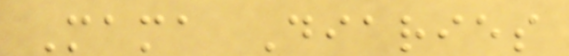Mama Diaries
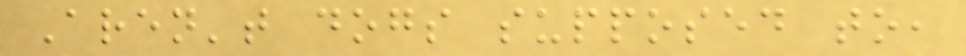Aren't dogs supposed to,
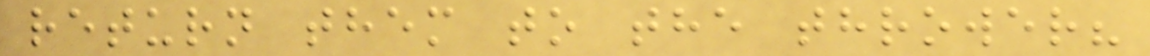return them to the thrower?
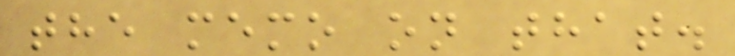the memo on that.
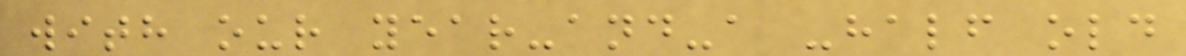with our year-and-a -half old
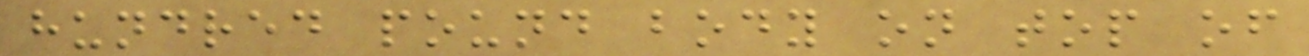hundred pound body on top of
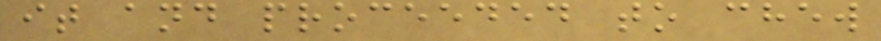it and proceeded to chew
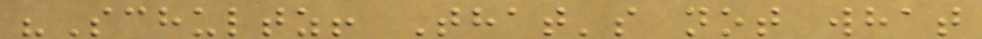"Schultz! That's not what
